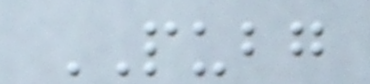PUBG
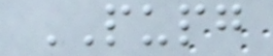PUPG
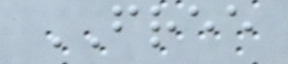FREE
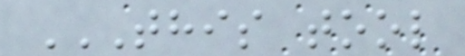THIS TOOL
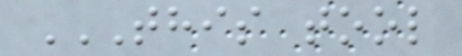THIS TOOL
